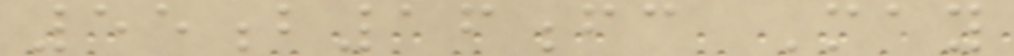55b16fc May
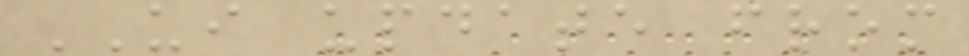UI update from
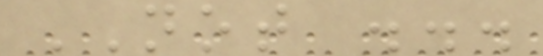NOT ...
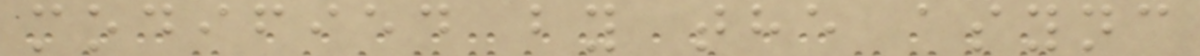modified by the async
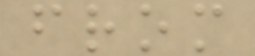from
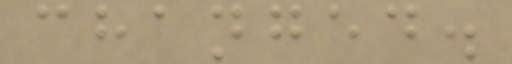changed.
